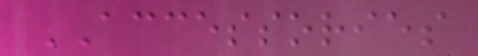ACCESSORIES
